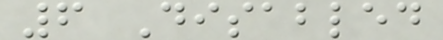6 Disabled
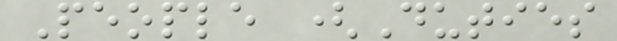People (Duties
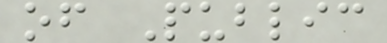of Public
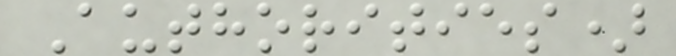Authorities)
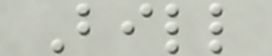Bill
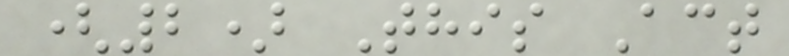(2) This Act
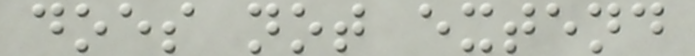does not extend
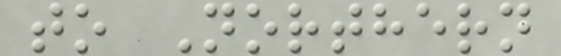to Northern
